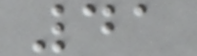41
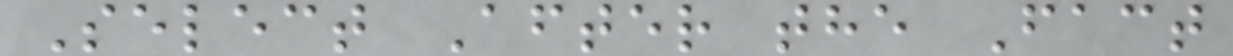Select After the Fact
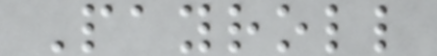Payroll
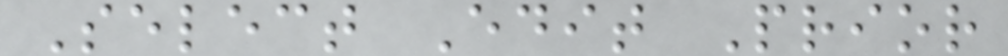Select Edit Prior
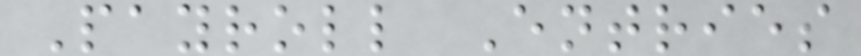Payroll Entries
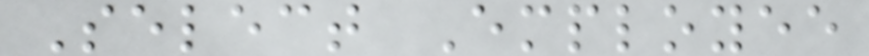Select Employee
